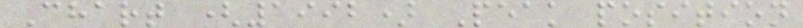Chart (1992) Peak position
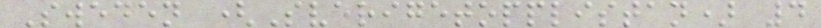Sweden (Sverigetopplistan) 4
